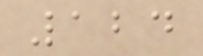124
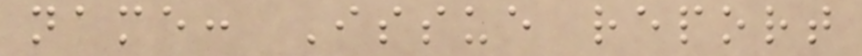name: Issue report
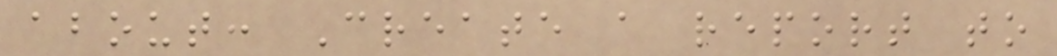about: Create a report to
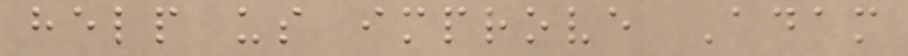help us improve Adam
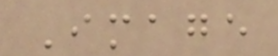Image
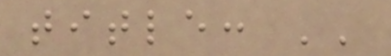title: ''
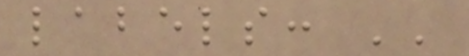labels: ''
